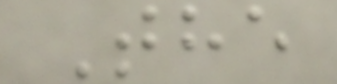The
